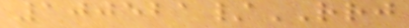100521/RRJ
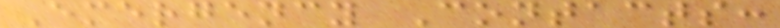Emergency Contacts:
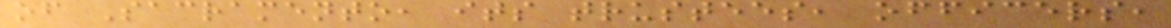of Sacramento, its trustees, officers,
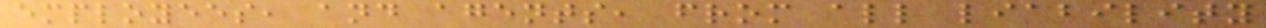employees, and agents, from all liability
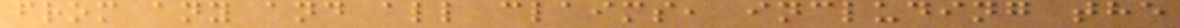from any and all claims, including the
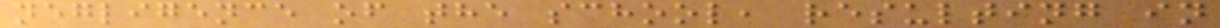negligence of the school, resulting in
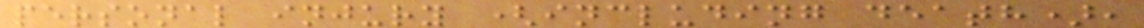personal injury (including death),
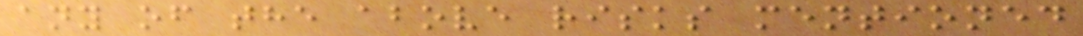any of the above risks mentioned
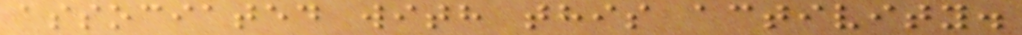associated with this activity.
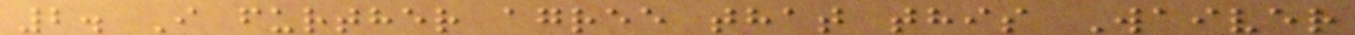2. I further agree that this Waiver
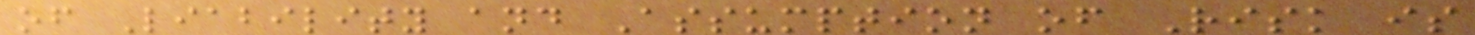of Liability and Assumption of Risk is
